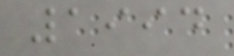1994
